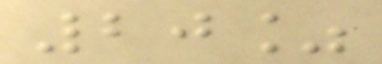20%
